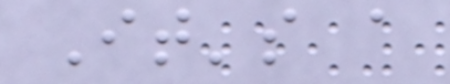It's a
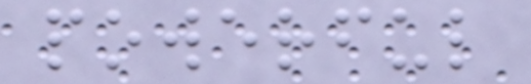powerful
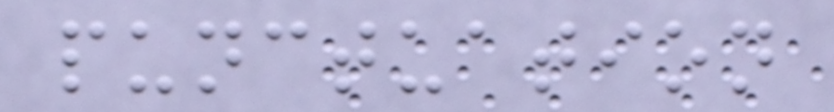punctuation
